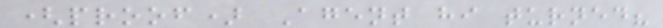(proof) Agent hi turned?
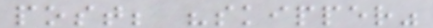post; "skipper"
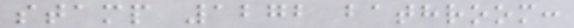stamp 1272 bathroom:
